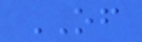OF
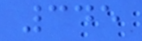345
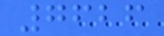7626
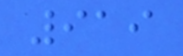919
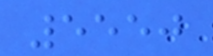5550
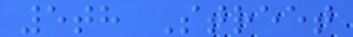5th Street
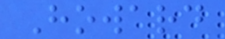Howard
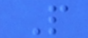P
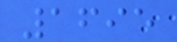1695
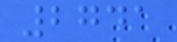2741
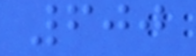600
